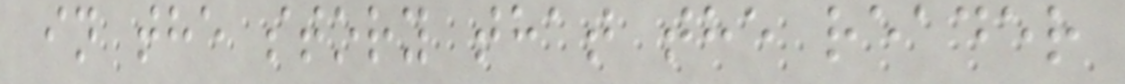in the story that the reader
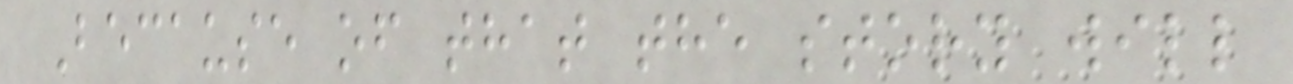Because of that the story will
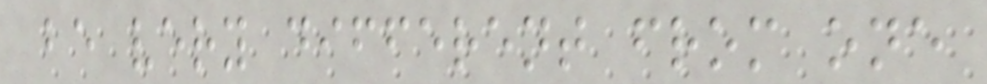be very different from one
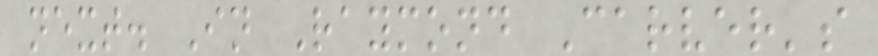next. In Raymond Carver's
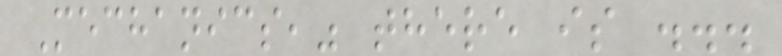Mechanics," there is ...
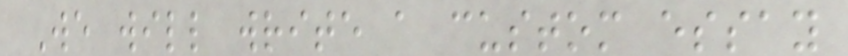We will write a custom essay
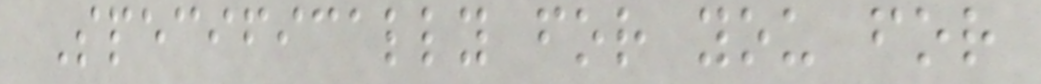Specifically for you for
